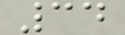34
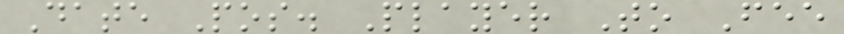Date Pos. Player To Fee
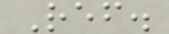Ref.
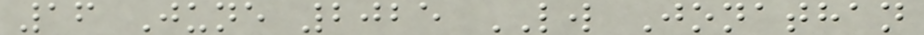16 June 2025 LW Jonathan
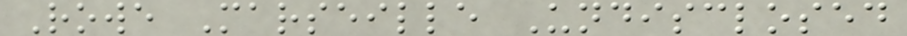Rowe Marseille Undisclosed
